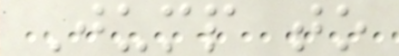Jump to
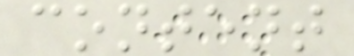content
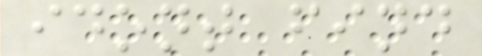idont find
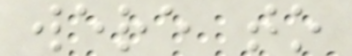were to
